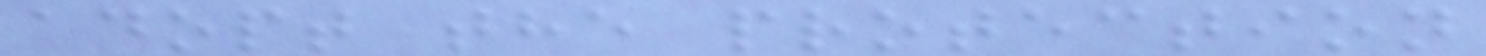adopt the protection
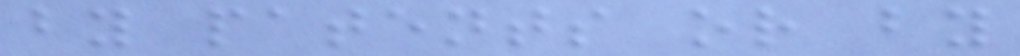by patents or by
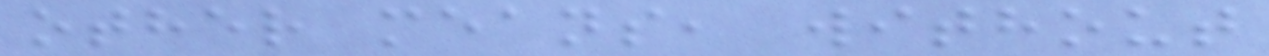other means, without
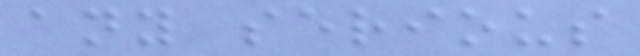any serious
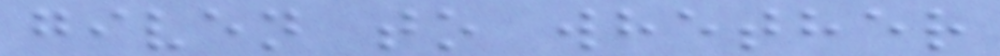given to whether
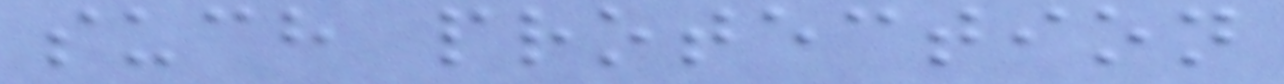such protection
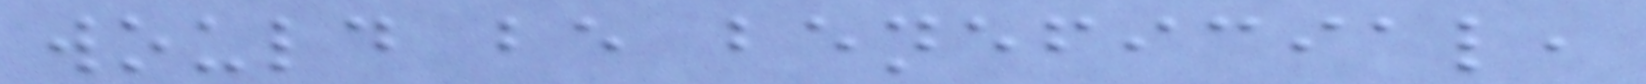would be beneficial,
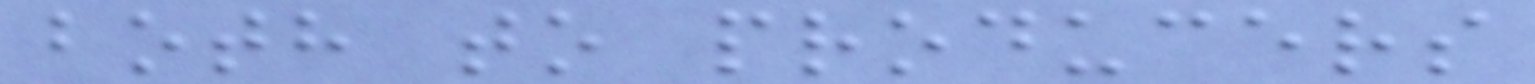both to producers
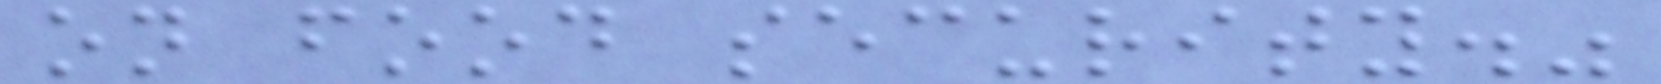on food security."
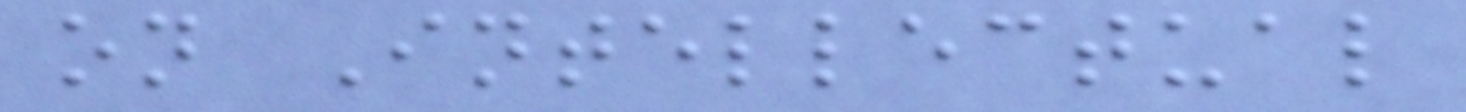on Intellectual
